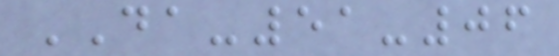DA-51-06
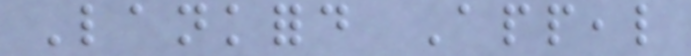Lankford Appeal
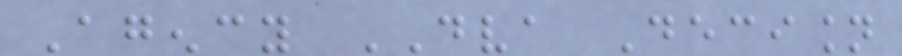Agency DVA Decision
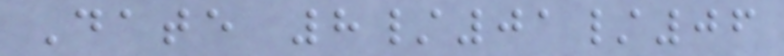Date 8/01/06
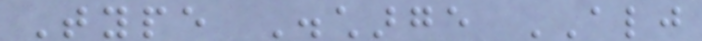Type Discharge ALJ
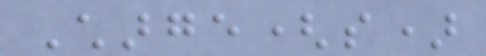Charge(s)
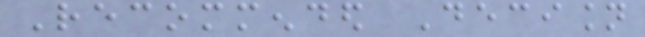Recommended Decision
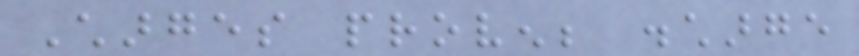Charges proven; discharge
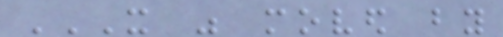IT WAS MOVED BY
